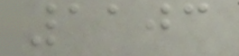1103
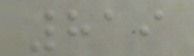819
